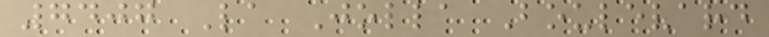7407 La Jolla Boulevard
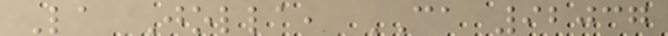La Jolla, CA 92037
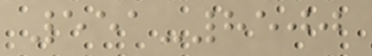551-8500
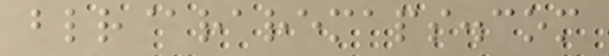blr@raremaps.com
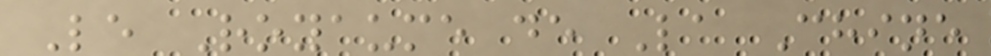Le Royaume de La Chine
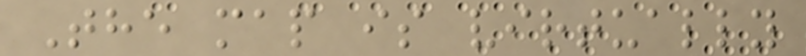The map is virtually
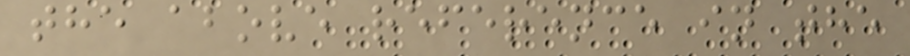the above reference in the
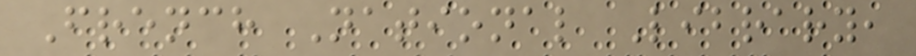French National Library,
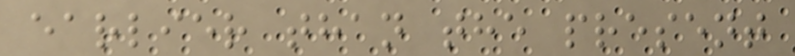earlier than the present
